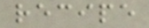recipe
